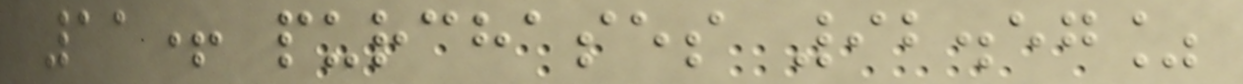11+ purchases 92.57%
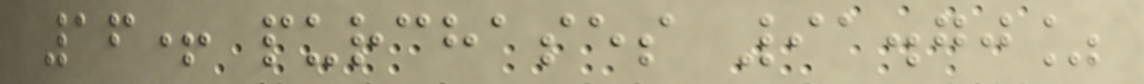16+ purchases 91.70%
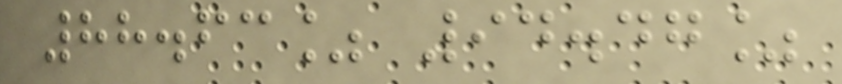88.63% 94.47%
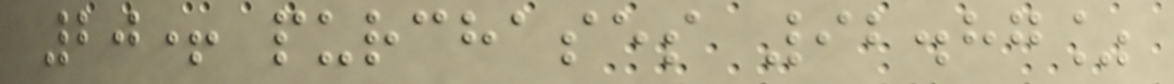20+ purchases 92.87%
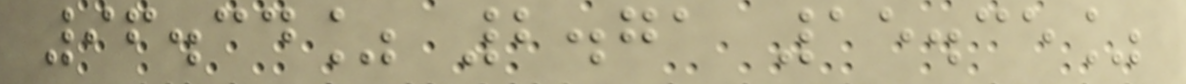96.34% 2.71 15.35%
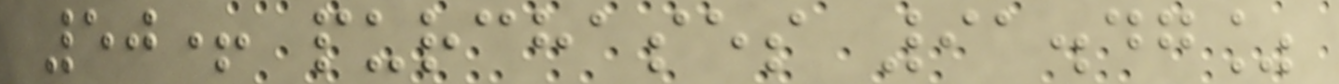50+ purchases 91.47%
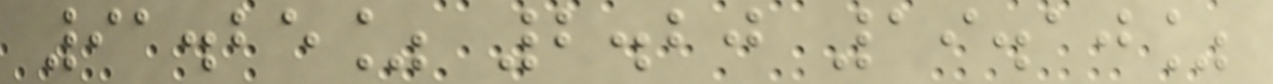91.25% 2.20 19.10%
